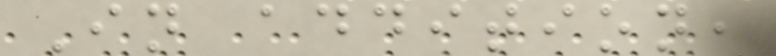In addition,
